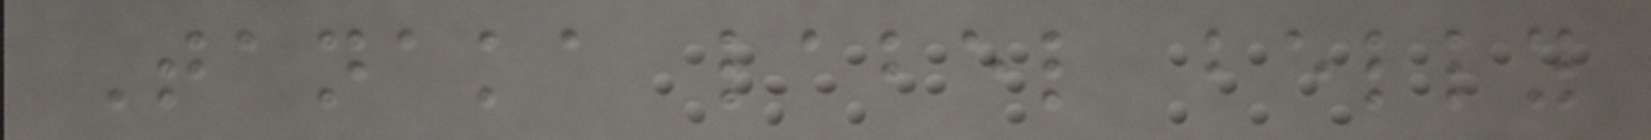Tanaka label belly
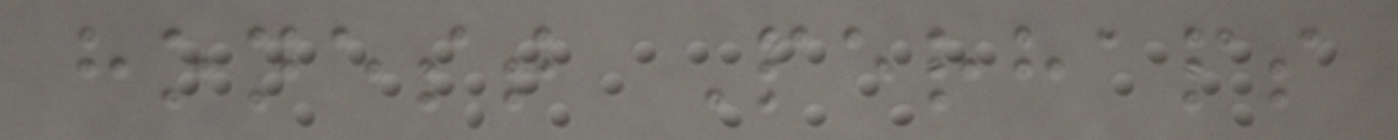honest Perhaps
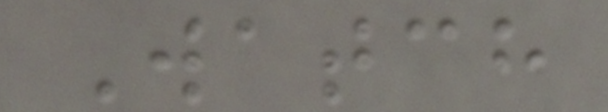Watch
